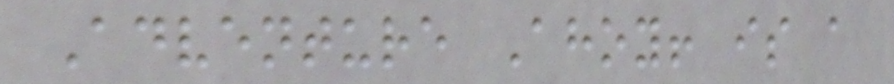Adventure Ahoy! is a
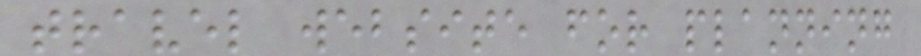travel website for planning
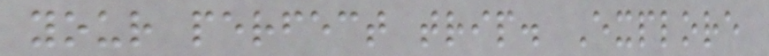your perfect trip. Explore
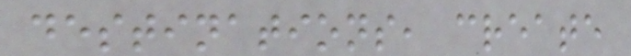destinations, create
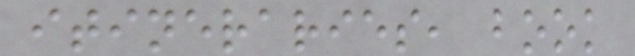itineraries, book
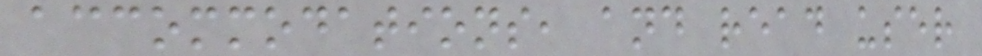accommodations, and read user
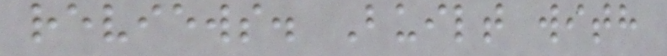reviews. Built with
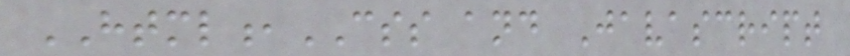HTML,CSS and Javascript
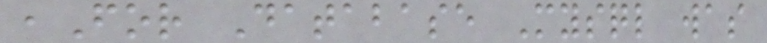,For Database Mysql was
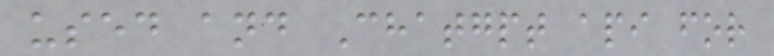used and Chatgpt api for
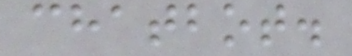chatbot.
